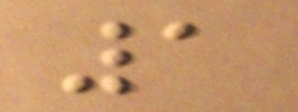1
